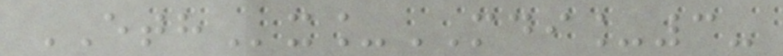ETHx_MDI_3-
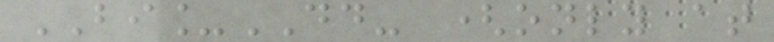BI_DD- (only at
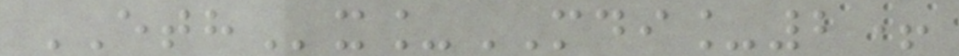ETHx_MDI_2+
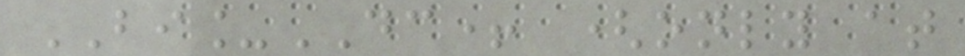BI_DC+ (only at
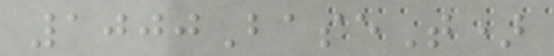1000BaseT)
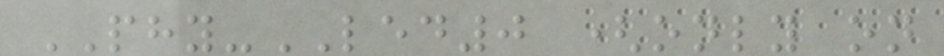PHY-LED0 (only on
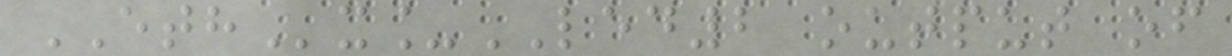ETHx_LED2 output of
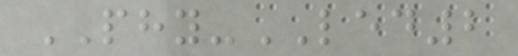PHY-LED2
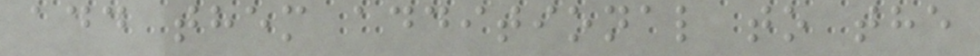add them additional to the
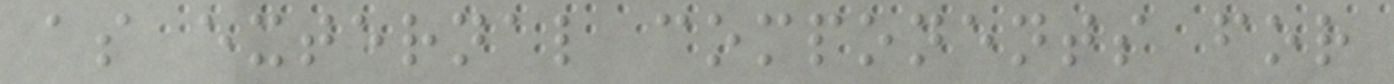as external components for
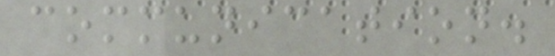communication.
